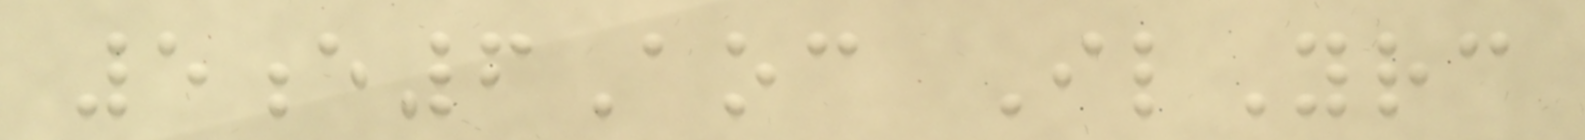5e6Aoc IlYrc
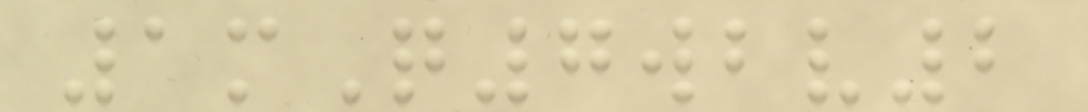1mQ7wbv2
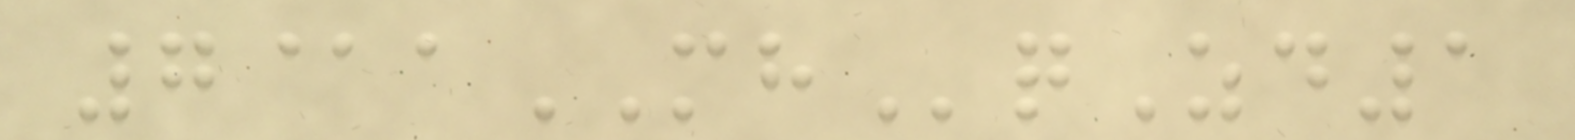7@aMHqZd1
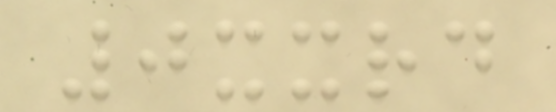0xxrd
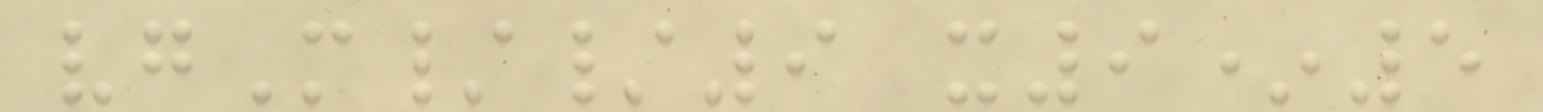vgM//9 x9*5
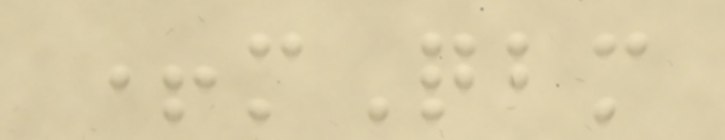+mQbm
